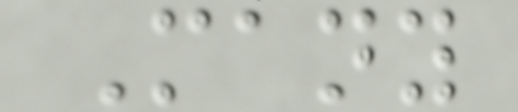Many
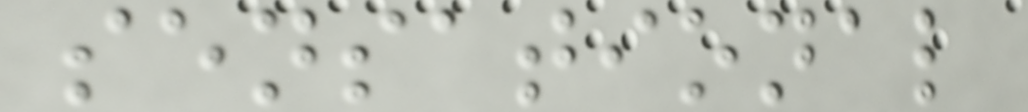sensational
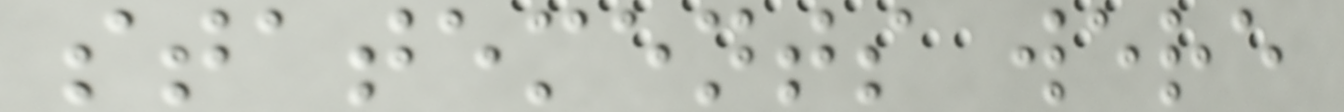statements were
